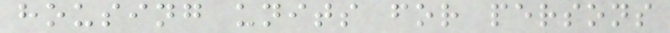housing units for persons
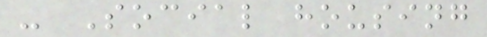- Social housing
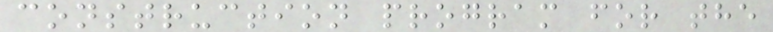construction program for the
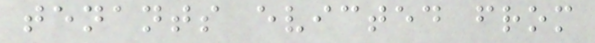tenants evicted from
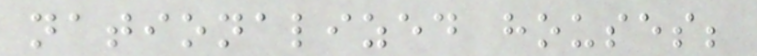nationalized houses;
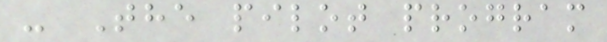- The pilot program
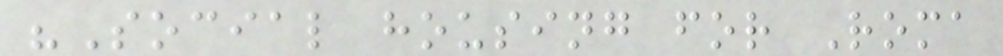"Social housing for Roma
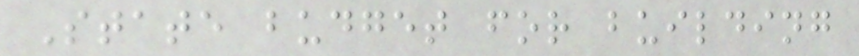State budget for building
